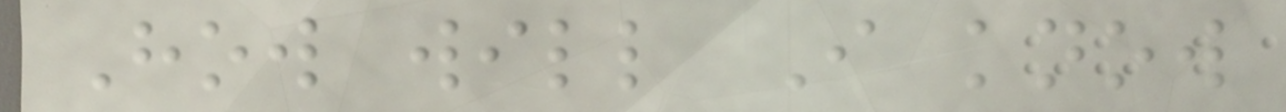How will I know
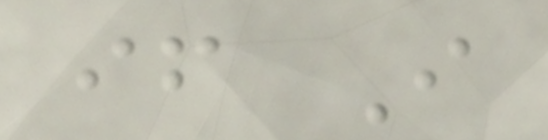if I
